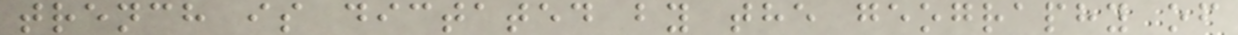trench is dictated by the geography of
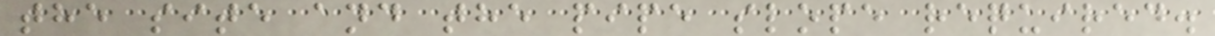the site and the pipe slope required.
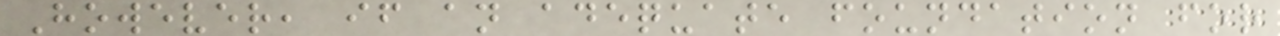However, if an adequate foundation for
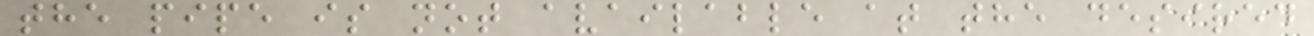the pipe is not available at the desired
